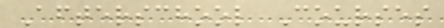Afterschool Courses
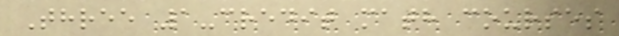Three 1-credit math courses
